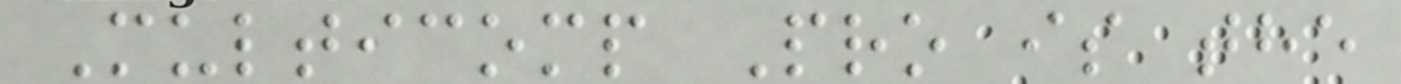Multicomp Pro is the
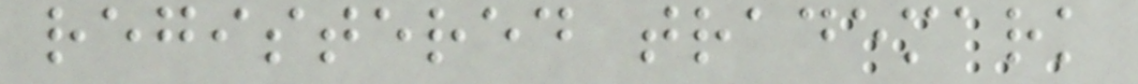registered trademark
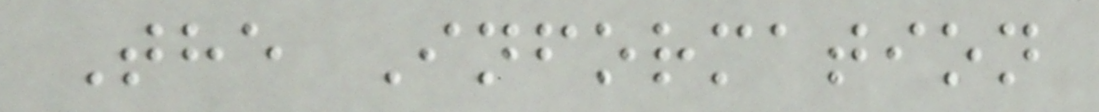The Information
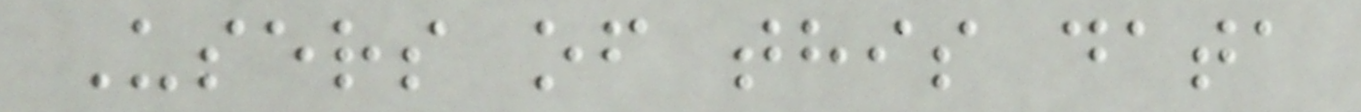Users of this data
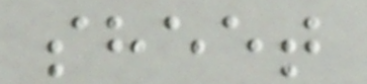sheet
